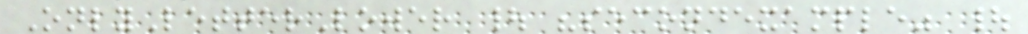OnlyLetterLower | "secondexample" |
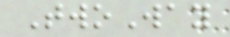TwoWay
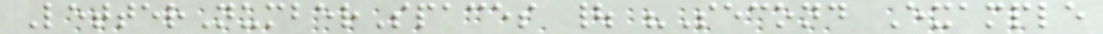LetterNumberSpaces | "Second Example
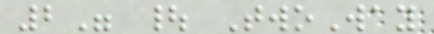2" | TwoWay
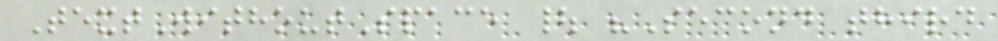TextWithoutSpace | "Second third
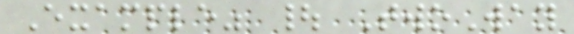Example" | TwoWay
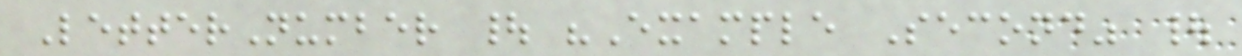LetterNumber | "Example Second" |
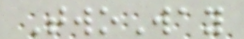TwoWay
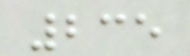235
